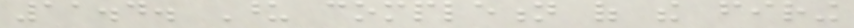11.4. Upon completion of the firing
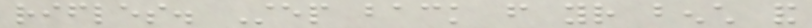rifles. Step back from your bench and
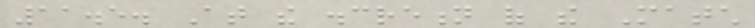11.5. At the discretion of the Match
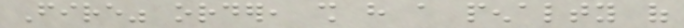Fire" order, shall have a penalty of
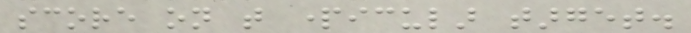score on that particular target.
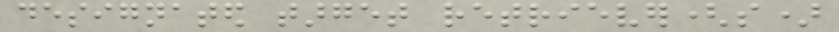designated target retriever(s)
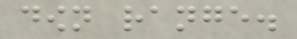down range.
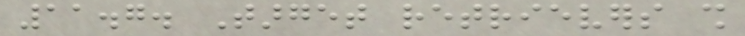11.7. Target retrievers shall
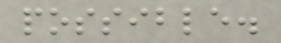possible.
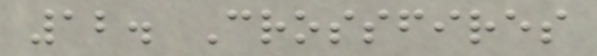12. Crossfires
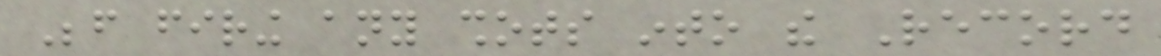Before firing any shots into the Record
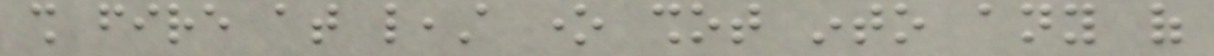shall fire at least one shot into any of
